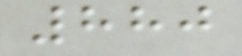880
